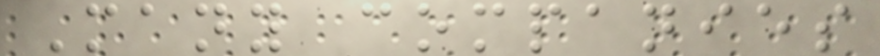Many companies
